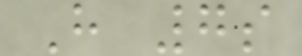H 7s
